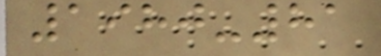1980-81
